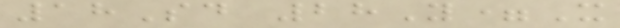18Sd 28Y=X
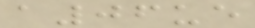a06ue
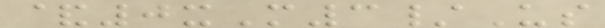&0xM3/Us
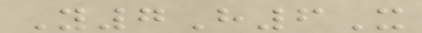Y7H6X
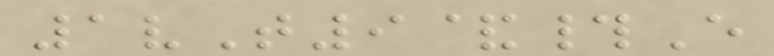1vT9&#E
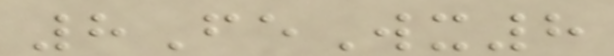8FeWx8
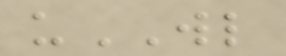uWL
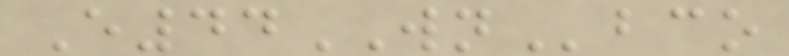E44WNbco
